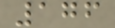176
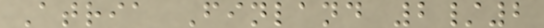Atria Finland 2/2
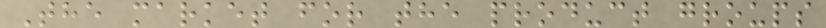The market for the product groups
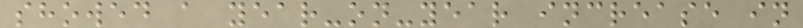showed a year-on-year increase in
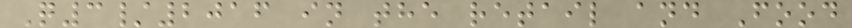Q3/2016 in the retail and Food
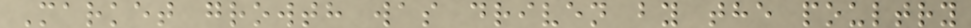Market growth was driven by the poultry
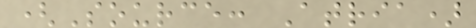(Source: Atria)
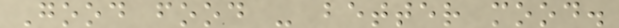Good food - better mood.
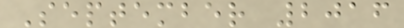September 2016
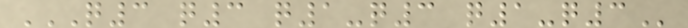Q3 Q3 Q1-Q3 Q1-Q3
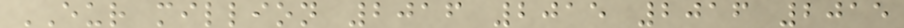EUR million 2016 2015 2016 2015
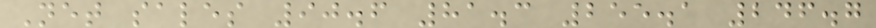Net sales 90.6 81.3 255.1 246.7
